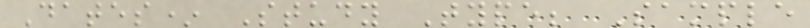Dates* Study Type; Sample
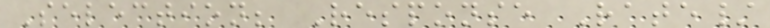Selection; Response Rate/
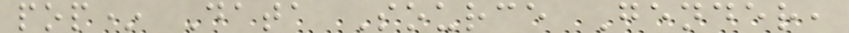pop* Data Source Gender,
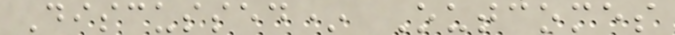Discussed* Outcomes
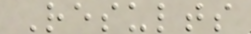Results
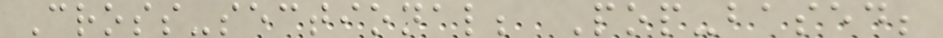Cross-sectional; Pop-based;
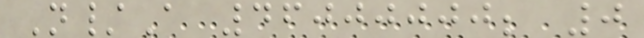N/A 46000000; 0
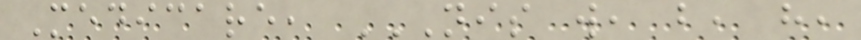Medicare, NIS W, B, H,
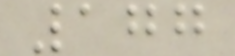177
